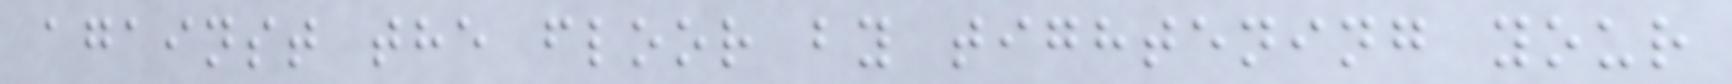against the floor by tightening your
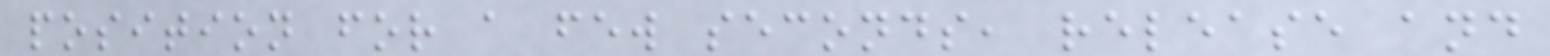position for a few seconds, release and
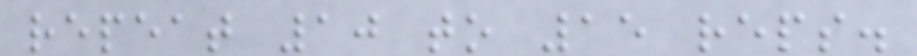repeat 10 to 15 reps.
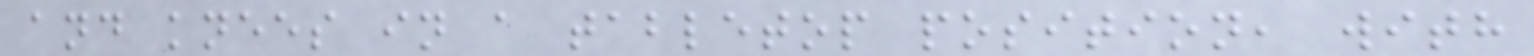and knees in a tabletop position, with
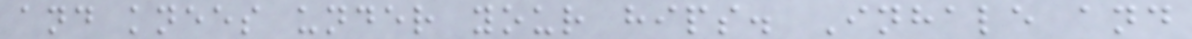and knees under your hips. Inhale and
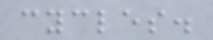cycles.
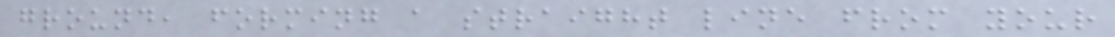ground, forming a straight line from your
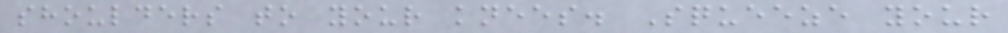shoulders to your knees. Squeeze your
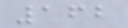162
